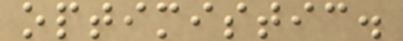optimistic.
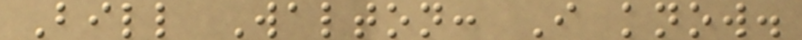Bill Walton: I know.
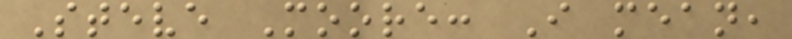Steve Moore: I mean,
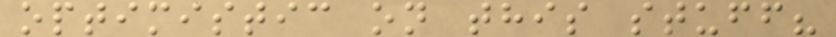optimistic on this stuff?
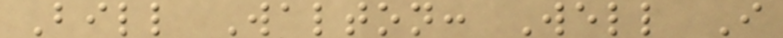Bill Walton: Well I
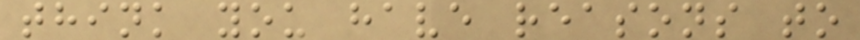think you have reasons to
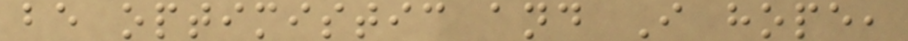be optimistic and I hope,
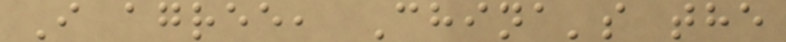I agree, China's the
